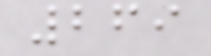269
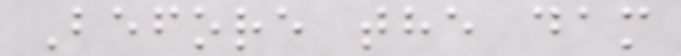Before the dam
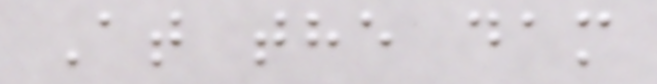At the dam
